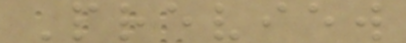Preview
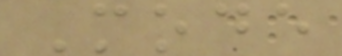Mode
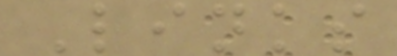Links
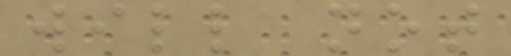will not
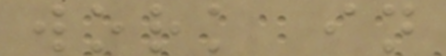work in
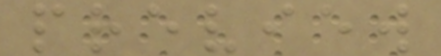preview
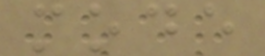mode
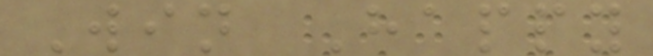Win Happy
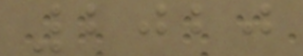2020
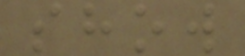show
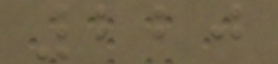220
